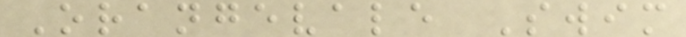Orangevale Swim
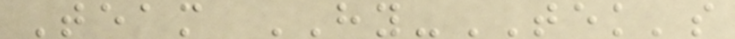Team HY-TEK's
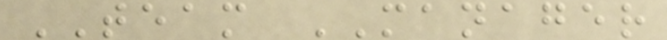TEAM MANAGER
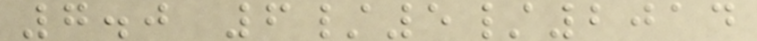7.0 6/5/2014
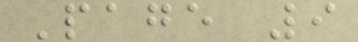Page 9
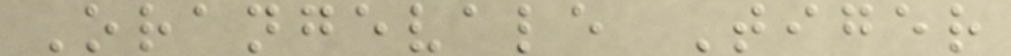Orangevale Tiger
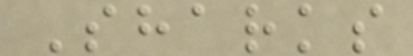Sharks
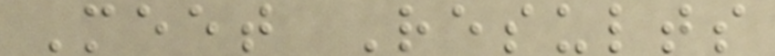Meet Results
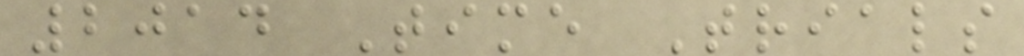2014 Time Trials
